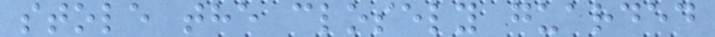stole the closely guarded
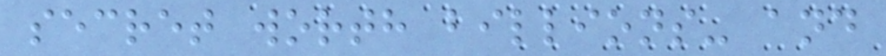secret worth billions- and
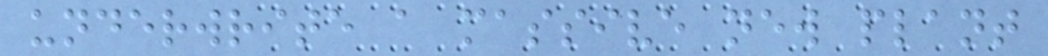underwrite a massive new plant
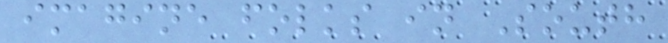imagine folks in South
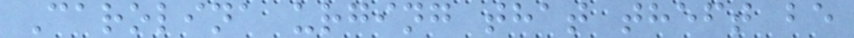Carolina urging that theft be
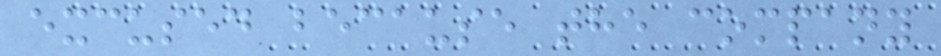excused because the company
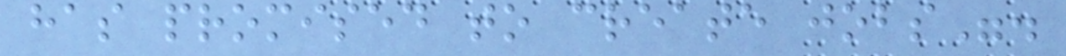has promised to create jobs".
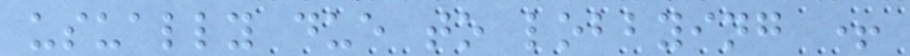usually due to lobbying +
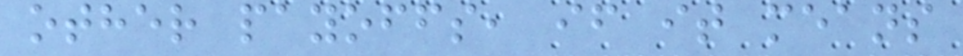other payoffs, if it means
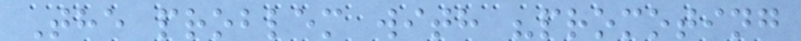The problem with "promoting
